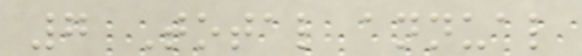7 Total annual
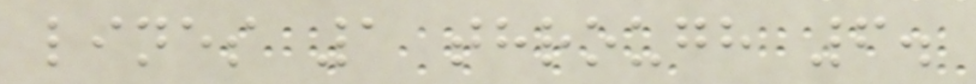lines 1 through 6.
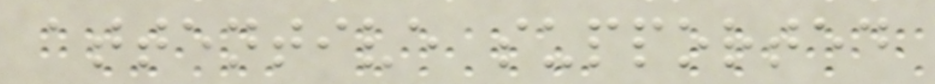attentive supported
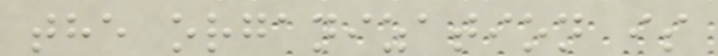the organization is
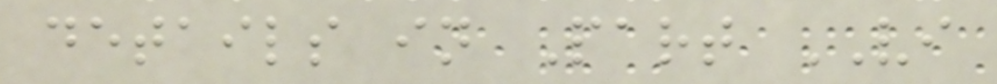details in Part VI
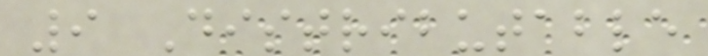9 Distributable
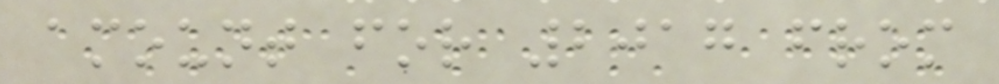amount for 2017 from
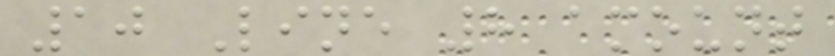10 Line 8 amount
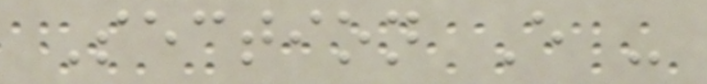Section E -
